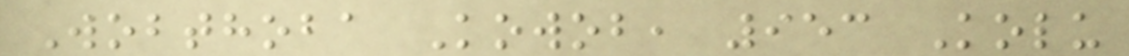Wobthoba Kowob, 953 Kolu
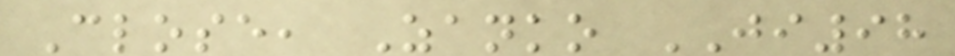Close, Zanko JI98
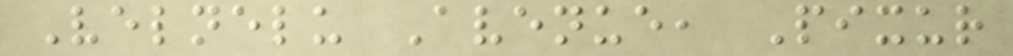Velnelu Avenue, Pixur
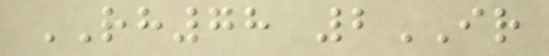RH78 2IR
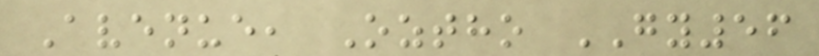Avenue, Oztho GY56
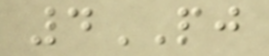4PJ
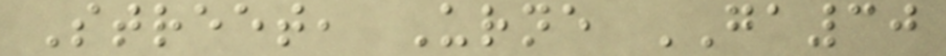Street, Urne GA30
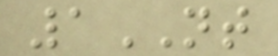1NT
